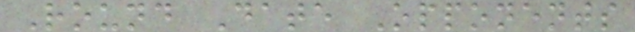Round Date Opponents
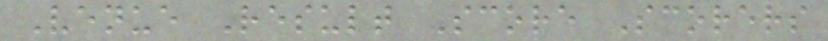Venue Result Score Scorers
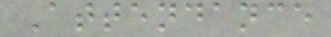Attendance
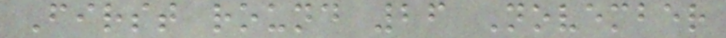First round 26 November
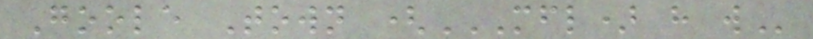Goole Town (MFL) H W
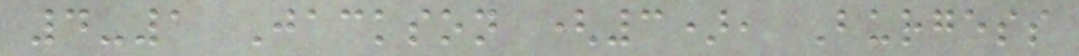4-1 Jackson (3), Burgess
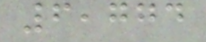6,774
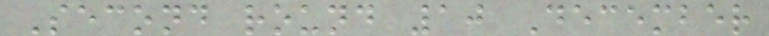Second round 10 December
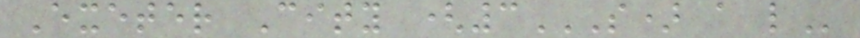Exeter City (3S) A L
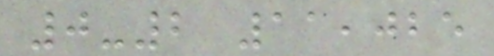0-2 11,025
